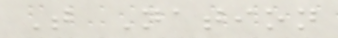T Nation
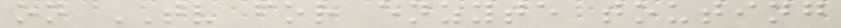on TV for enzyte touting
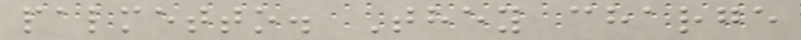palmetto. They charge
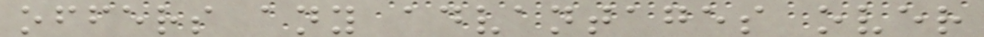offers any advantages over
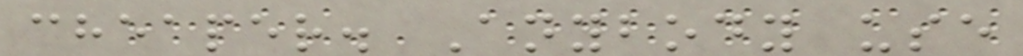cheaper. Anybody use
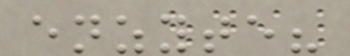enzyte?
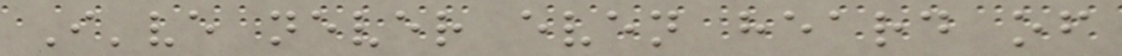I've never even heard of
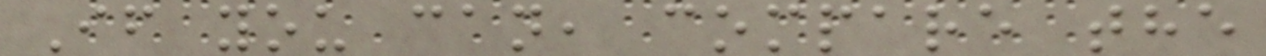If you can, compare the
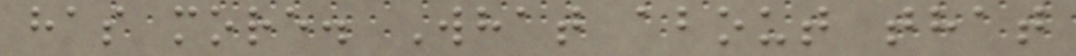has more. What about that
